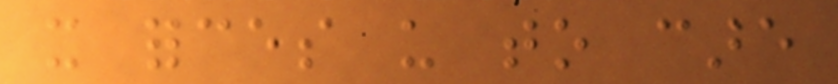it forces us to care
